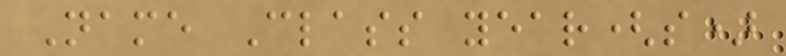Name Class year(s)
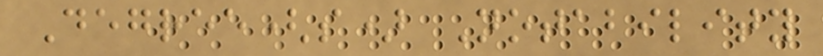Degree(s) Notability
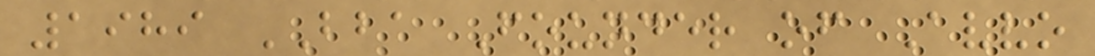1989 BBA Founder of Avvo
